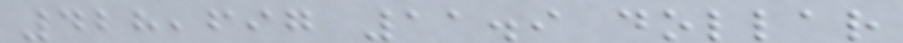428,697 11.9 dollar
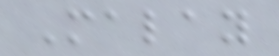Malay
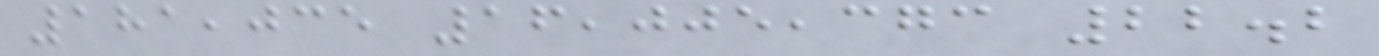181,035 16,005,373 22.2
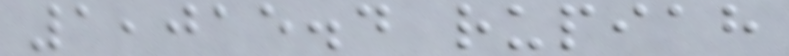1,015.4 rupiah
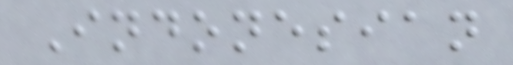Indonesian
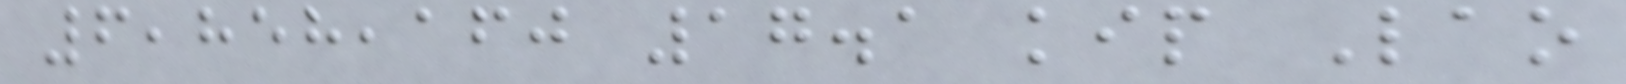6,858,160 17.1 kip Lao
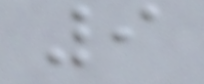9
